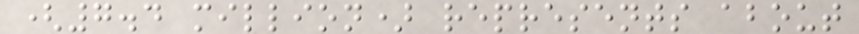(7.4 million) represents about
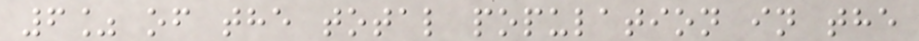6% of the total population in the
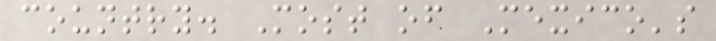country. Most of Mexico's
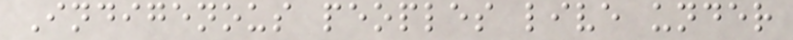Indigenous peoples live under
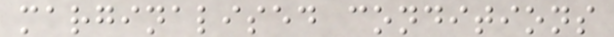marginalised conditions
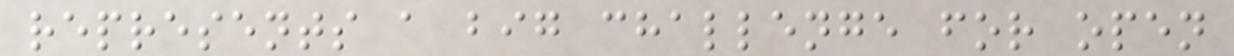represents a big challenge for open
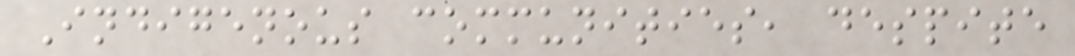Indigenous communities, despite
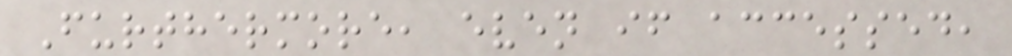Furthermore, even if accessed,
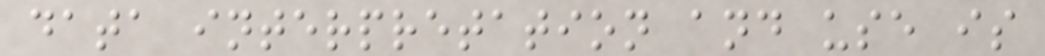data interpretation and use is
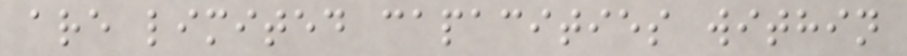are limited capacities within
